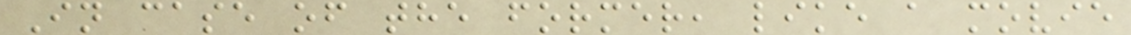In case of the former, like a movie
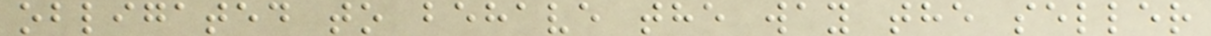obligated to behave the way the seller
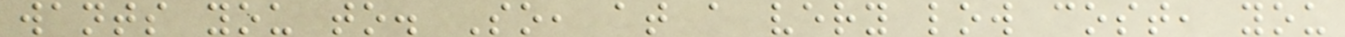wants you to. So, at a very low cost, you
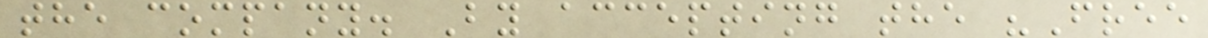the company. By accepting the "Free
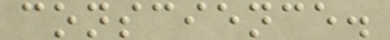conscience.
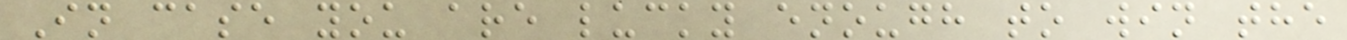In case you are lucky enough to win the
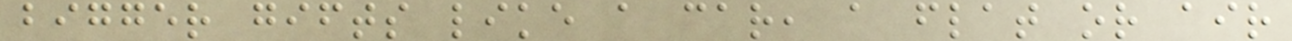bigger gifts like a car, a flat or air
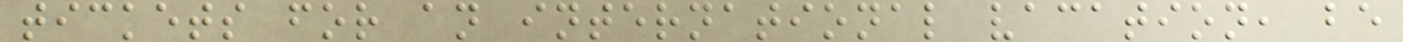tickets for an international vacation, be
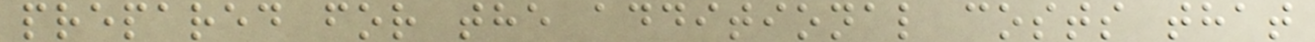prepared for the additional costs that
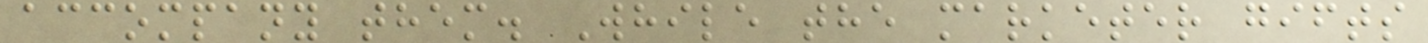accompany them. While the marketer gifts
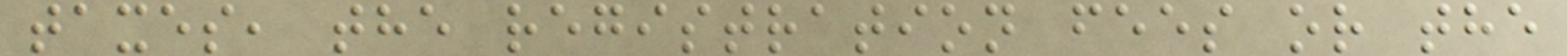taxes, the registration fees or the
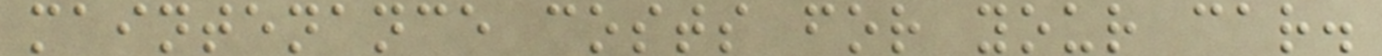maintenance costs for your car.
